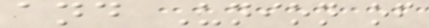and Union of
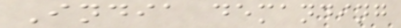India demanding
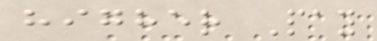higher Pay
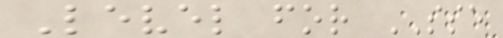Level for SSE
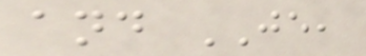and JE,
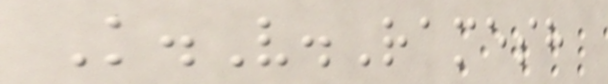K.V.Ramesh
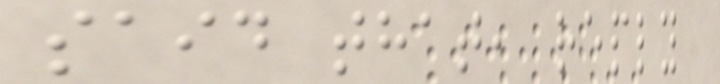said that, reply
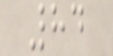84
